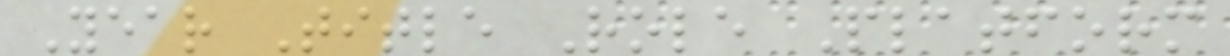Year Title Role Platform
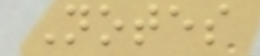Notes
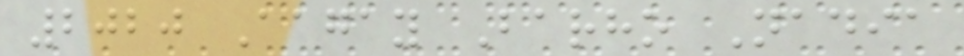2020 Aagay Barho Nadia
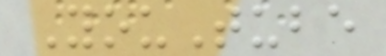YouTube
